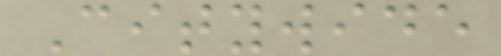Citywide
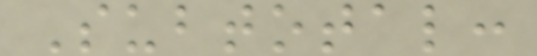Subtotal:
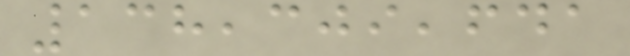138,309,641
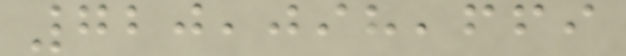720,098,669
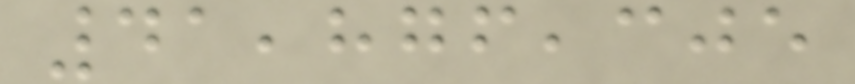41,876,305
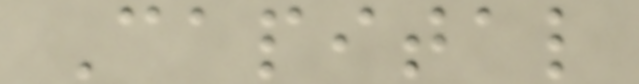Capital
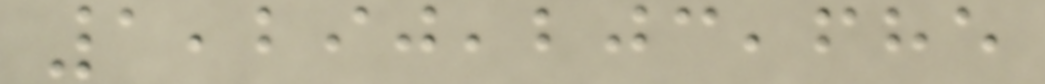1,290,203,685
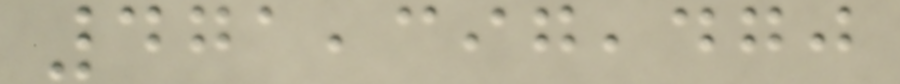471,397,470
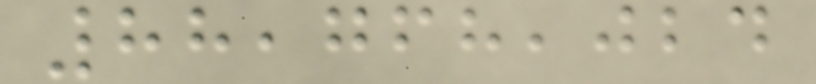88,768,024
